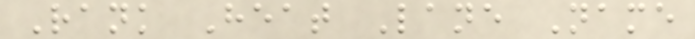Rank Heat Lane Name
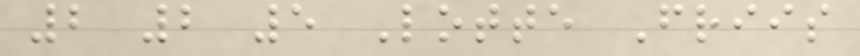2 2 5 Lotte Friis
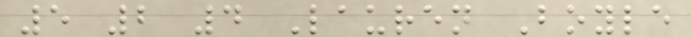5 2 4 Lauren Boyle
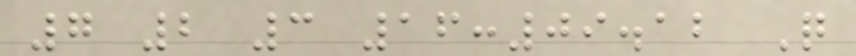7 2 3 16:09.12 Q
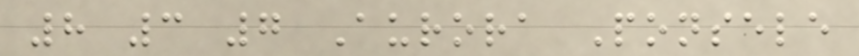8 3 7 Aurora Ponsele
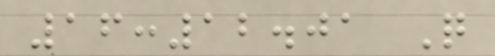16:12.01 Q
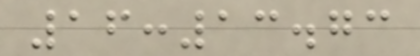16:13.73
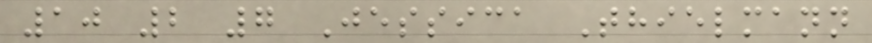10 2 7 Jessica Thielmann
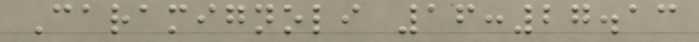Caramignoli 16:27.13
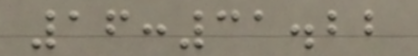16:31.22
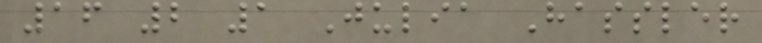16 2 1 Julia Hassler
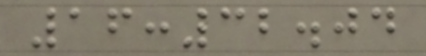16:32.04
